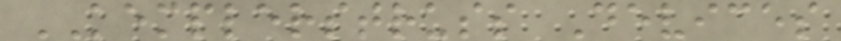KEMPLERSTRUSS Devices
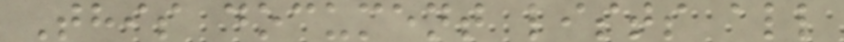This document lists all
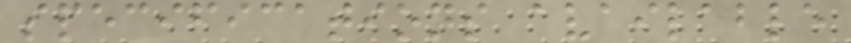specifications available
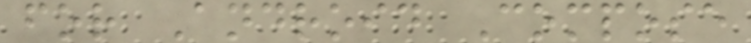for Android Compose
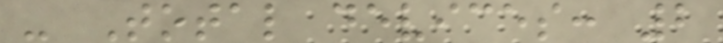- Total devices: 2
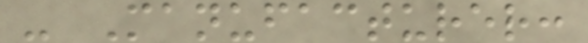- Manufacturer:
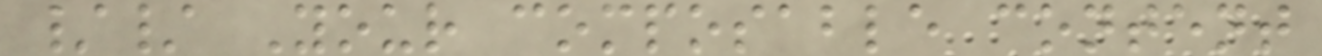// Your composable content
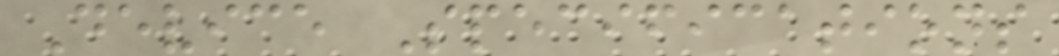Device Specifications
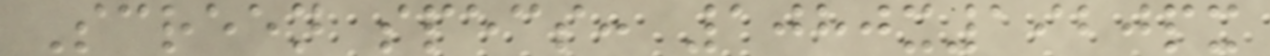Screen specs: 1080x1920px
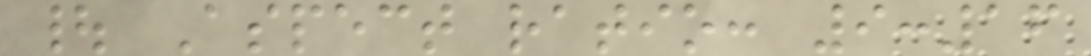| Aspect ratio: 9:16
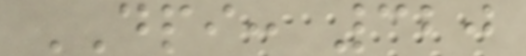DPI: 320
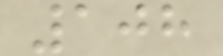108
